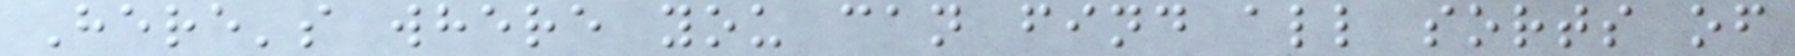Here's where you can find all sorts of
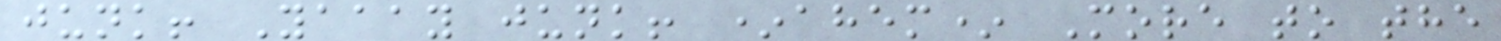junk! Yaaay junk! *ahem* More to the
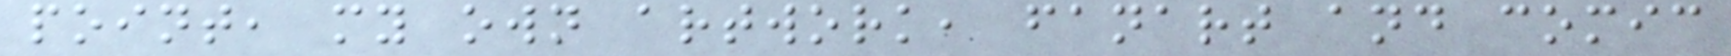point, my own artwork, fanart and comic
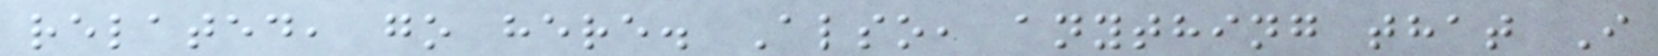related, go here. Also, anything that I
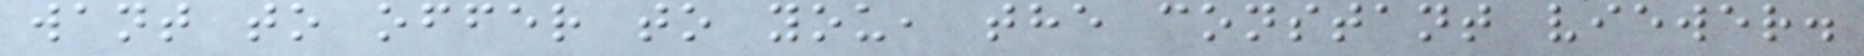want to offer to you, the constant viewer.
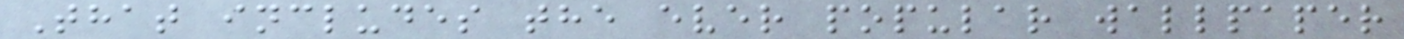That includes the ever popular wallpaper
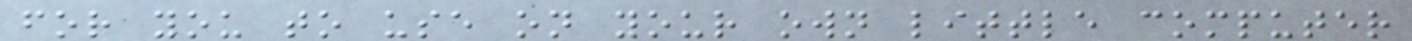for you to use on your own little computer
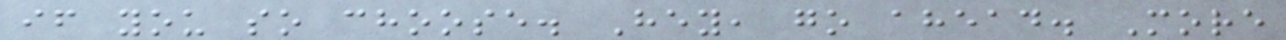if you so choose. Hey, go ahead. More
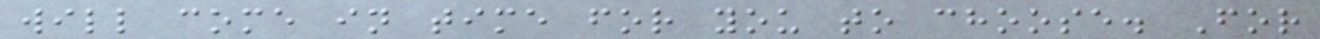will come in time for you to choose. For
